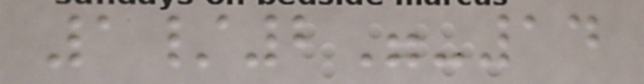1/2"-14
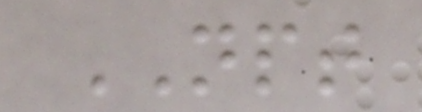NPT
